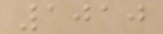1010
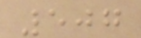507
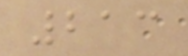213
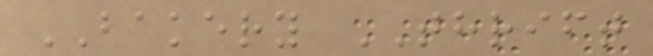BAKERY THRIFT
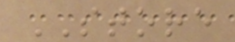STORE
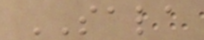SALA
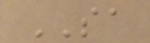SA
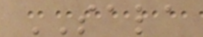SALA
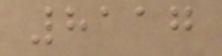8117
